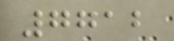7712
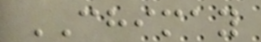CHIMAY
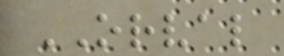ORVAL
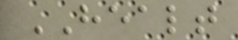HEALT
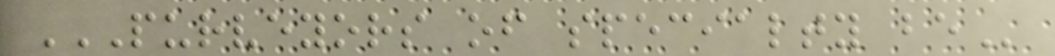PURVEYORS OF SPECIALTY BE
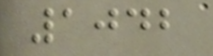1042
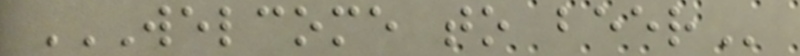WELCOME TO BEER
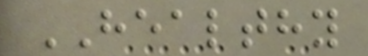HEALTHY
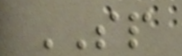SP
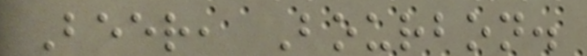Beer, Bourbon.
